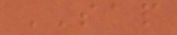SAP
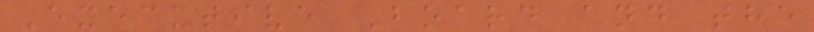Executive Board and the
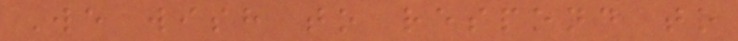We wish to respond to
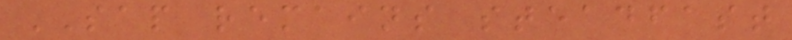SAP remains steadfast
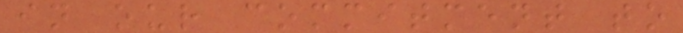in our commitment to
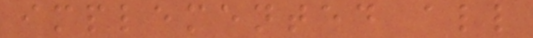implemented all
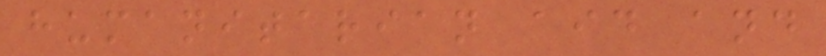humanitarian aid and
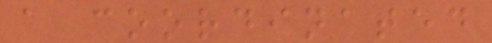a coordinated
